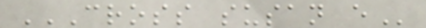CROSS SUSAN E
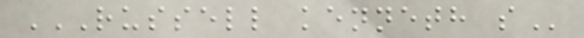RUSSELL KENNETH S
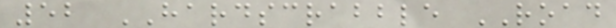52 HARDSCRABBLE ROAD
